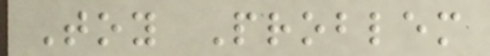Toy Problem
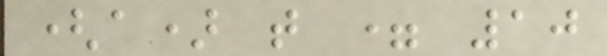(a) t = 10
